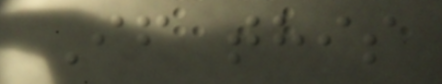If this
